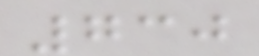730
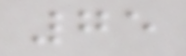75
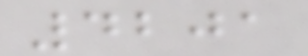4201
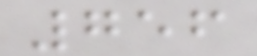756
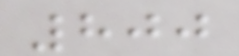800
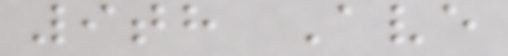9th Ave
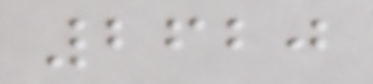2620
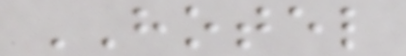HOTEL
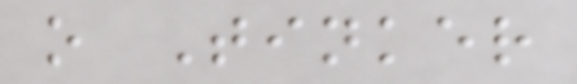o Tinker
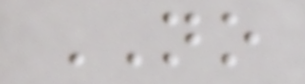NO
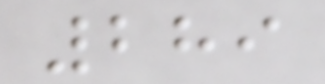289
